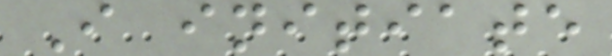I initiate
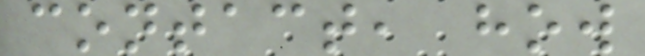contact, how
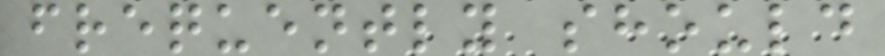frequently should
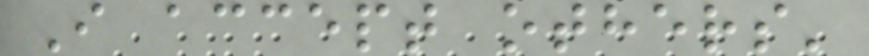I accept others'
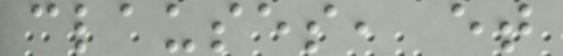clauses, et
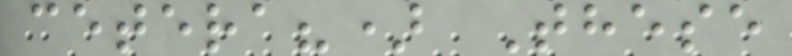cetera?) These
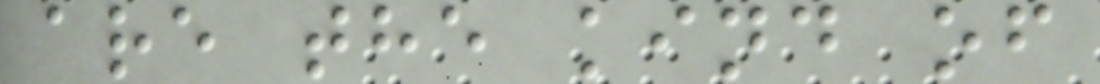are the kind of
